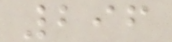296
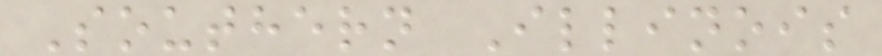Southern Illinois
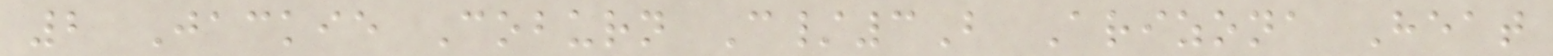2 Jackie Coburn C/3B Arizona Heat
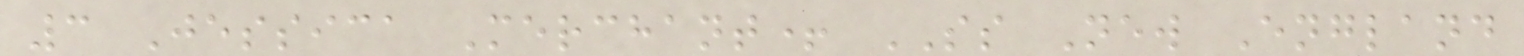3 Jessica Merchant+ SS New England
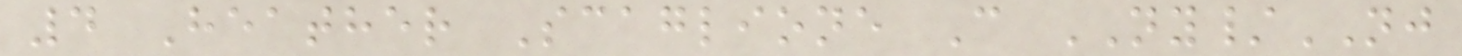4 Heather Scaglione C NY/NJ
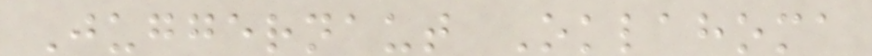Juggernaut Oklahoma
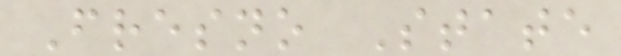Fresno State
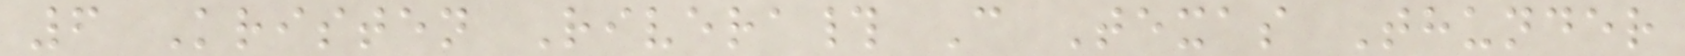6 Kristen Rivera# C Texas Thunder
